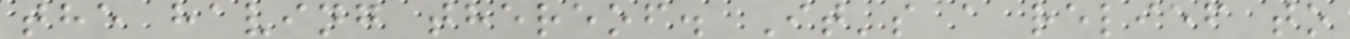the having thereof. It's a relief to
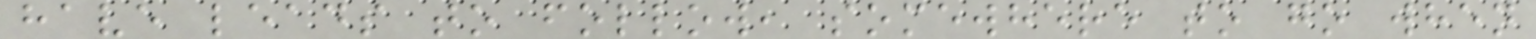have leads to follow, somewhere to go when
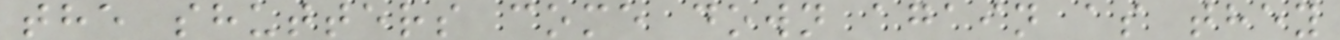the shutters come down again as they
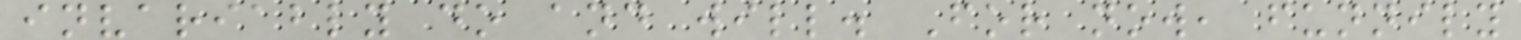invariably do and will. For now, funnily
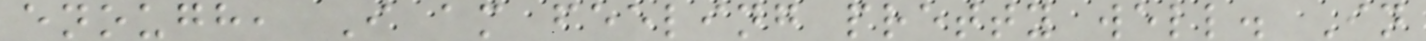enough, I am feeling pretty well. In
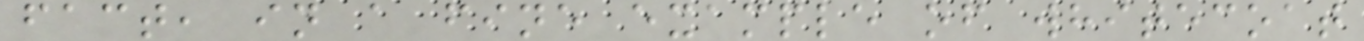fact, in a fine example of whitecoat
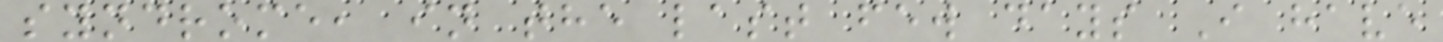syndrome, in the last few days I have
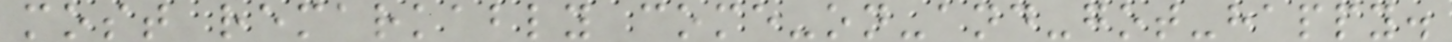most remarkably come-on-and-got-happy.
